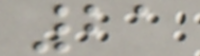21
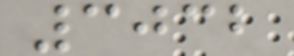3032
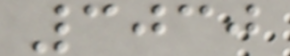3030
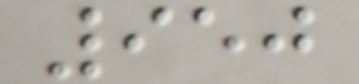950
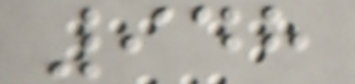948
